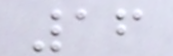16
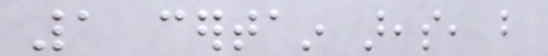1 certain areas, but
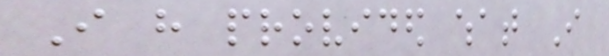I have provided what I
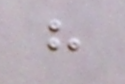have
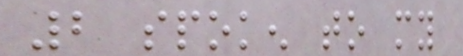2 spoken to my
